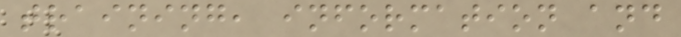training, information and
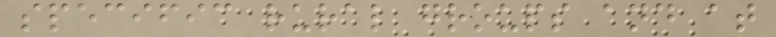specific rural groups and at
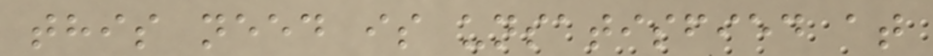this need is unsatisfied at
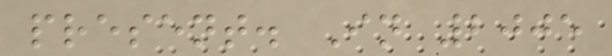present. In 2005
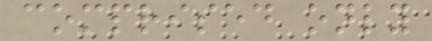comprised only
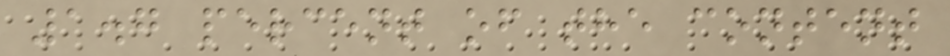1.7 percent of the content
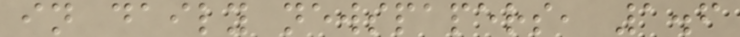in daily newspapers, 1.6
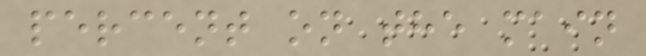percent on the main
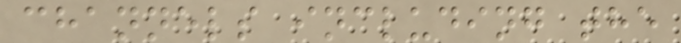channels including the
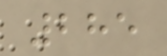285
